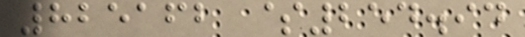825162 $254.94
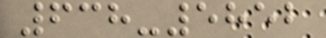638-5852
